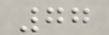77
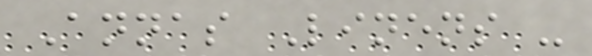Annas Linens -
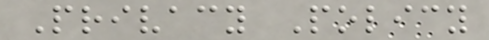Privacy Policy
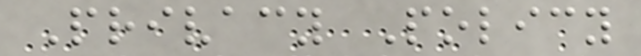Privacy Policy
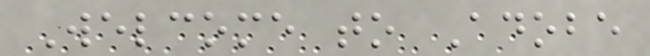Welcome to Adobe
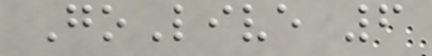GoLive 6
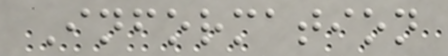Information
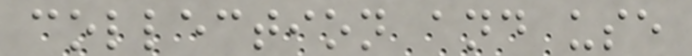collection and use
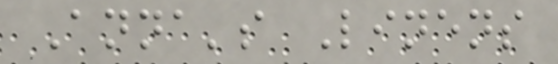Anna's Linens
